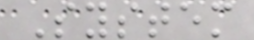System
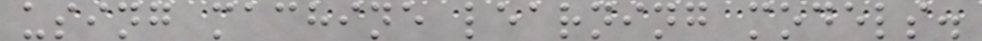using machine learning models.
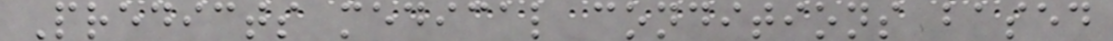Predicts medical conditions based
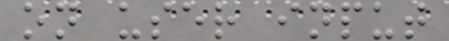on user input
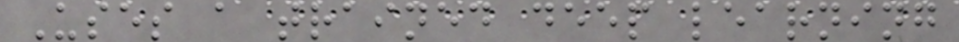Uses a trained deep learning
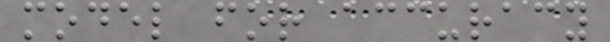model for accuracy
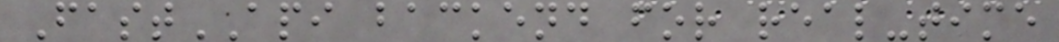FastAPI backend for real-time
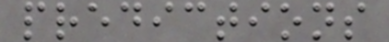predictions
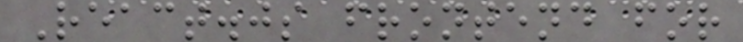React.js frontend for
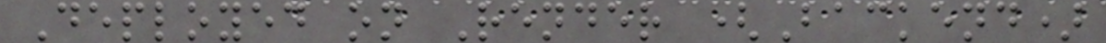Deployed on Render (Backend)
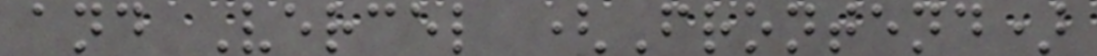and Vercel (Frontend)
